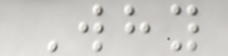Why
